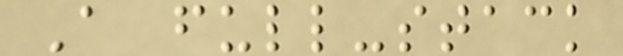A full-stack
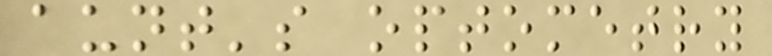aunt's optometry
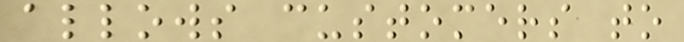allows customers to
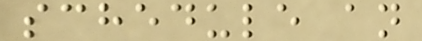schedule an
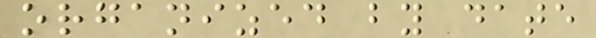organized by date
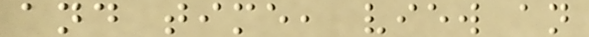and time, view an
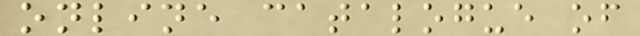online catalogue of
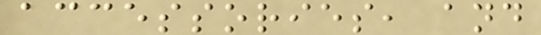accessories, and
